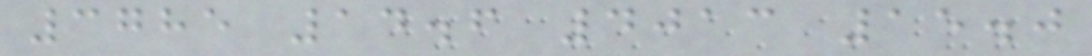3785 14.6 4013 15.0
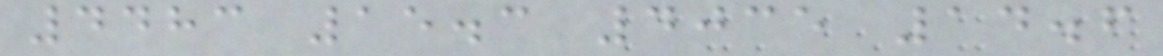4483 15.3 4035 14.6
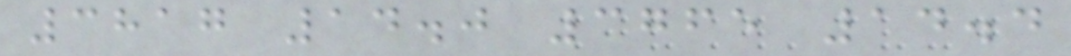3817 14.0 3765 14.4
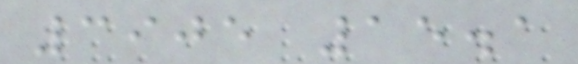3905 15.1
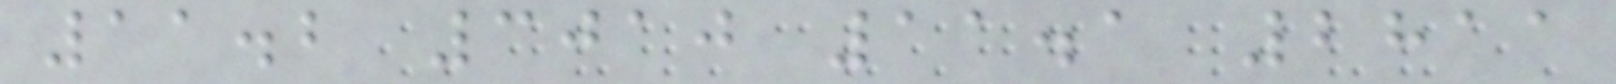11.2 3010 11.1 2811
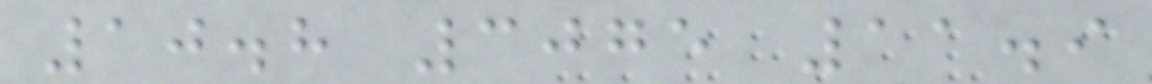10.8 3075 11.9
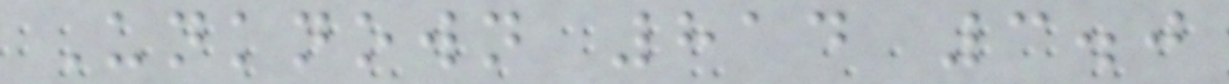Unknown 814 3.0
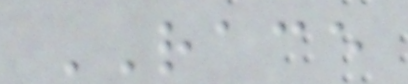RACE
